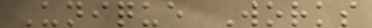Unique Works
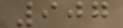907
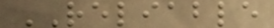RELIABLE
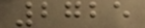2725
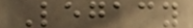Legacy
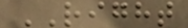RIGHT
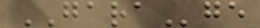GARAge
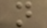n
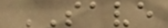SAVE
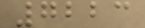7223
